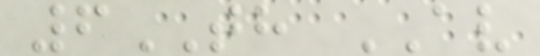6TH AV
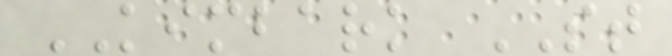KIMBARK ST
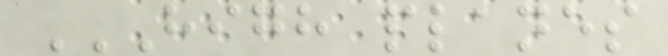HIGH PLANES
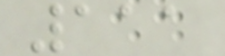111
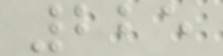225
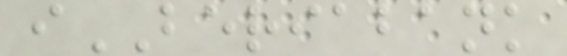iBERIABANK
